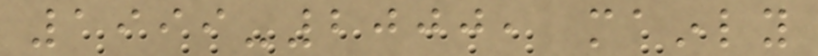1999-2000, mainly
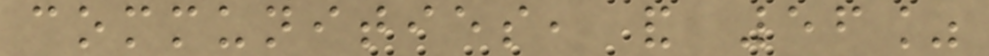communities, and 56%
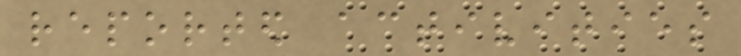reported activities
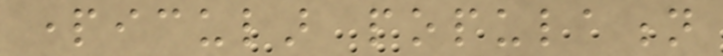particular population
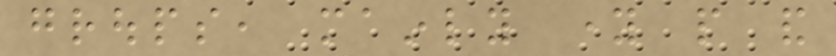groups, mainly young people and
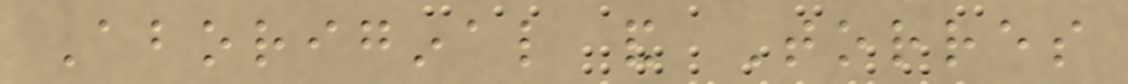Aboriginal and Torres
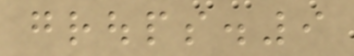groups.9
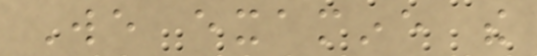We examine the
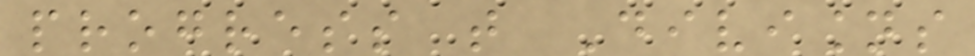progress that Divisions
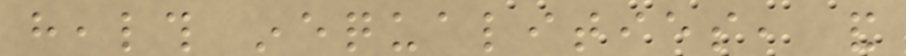health inequalities, and
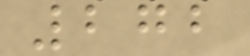272
